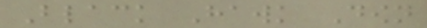Black Hawk Down
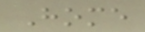Home
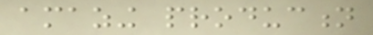amazing production
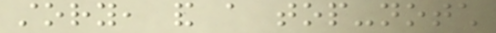story, and a top-notch
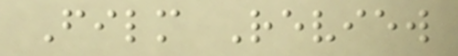Film Review
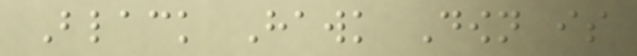Black Hawk Down is
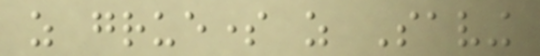as gruesome as Saving
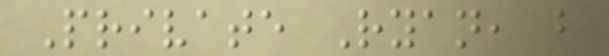Private Ryan, but
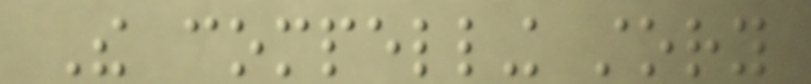The compelling story
